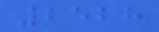2528
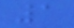1
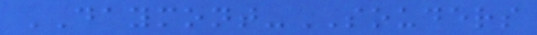DAYMONT-SOUDERS
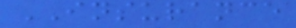INSURANCE
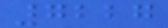7227
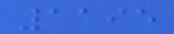1195
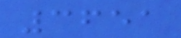3651
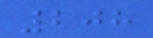208
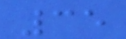35
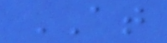AT
